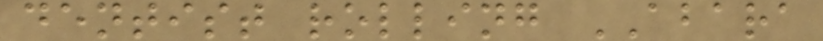dentist rolling ABARA
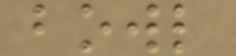bowl
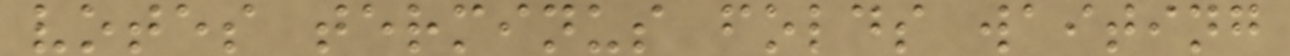votes terminus folds waiting
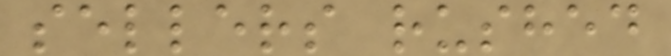sellers rushed
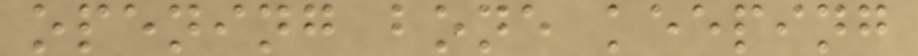opening bone keeping
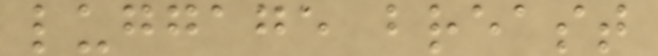luggage breast
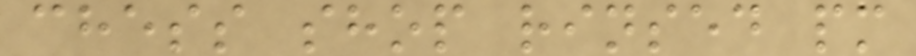chess shop rinsed pm
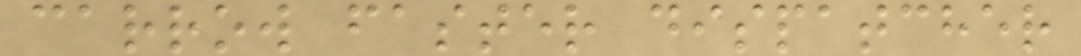carrow faster dispatcher
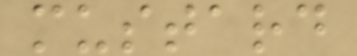mustard
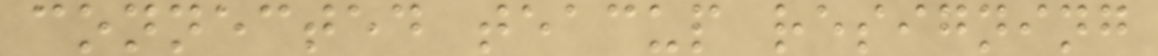connected teacup resigning
